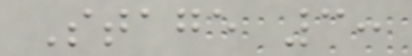Stage 3:
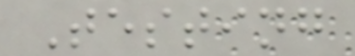Testing
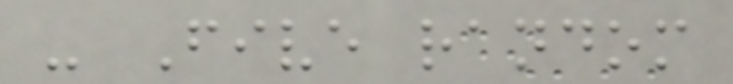- Five random
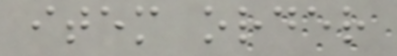item order
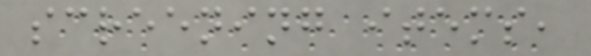screening items,
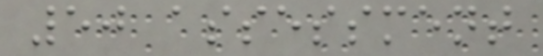50 assessment
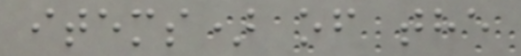items) of the
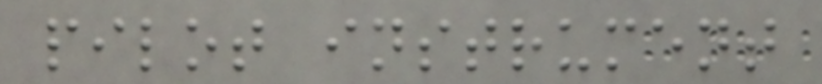pilot instrument
